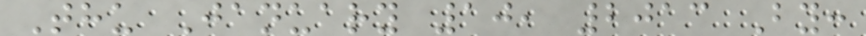Thu January 10, 2013 By:
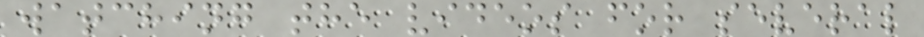watching the videos for several
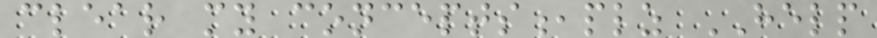clear my concepts,plz HELP
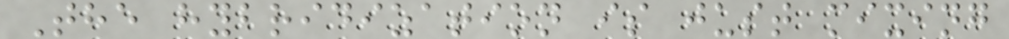The hybridization is just mixing
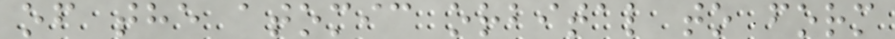of the atomic orbital to form
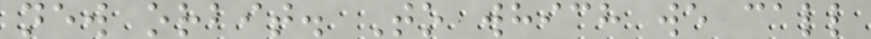new orbit. To which we call
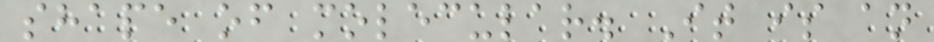shape of molecular. It is an
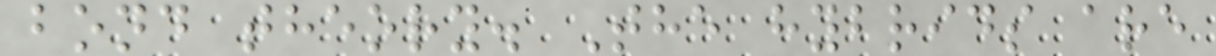bond theory. The hybrids are
